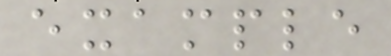example
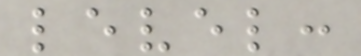level:
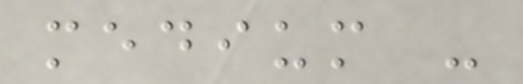medium -
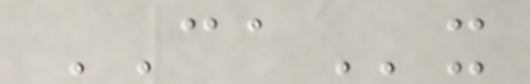CAx
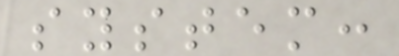system:
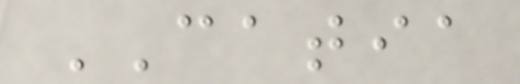CATIA
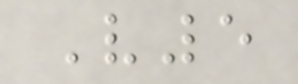V5
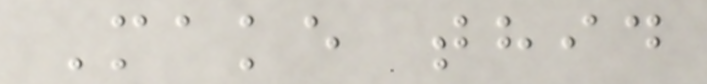Make thid
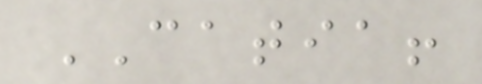CATIA!
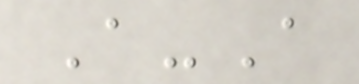A-A
